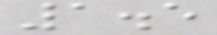1.5
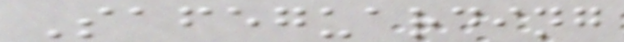Safeguarding
